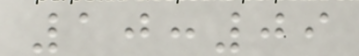10:09
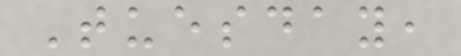Tuesday,
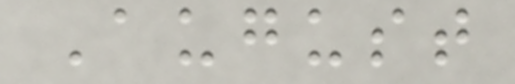August
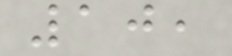10,
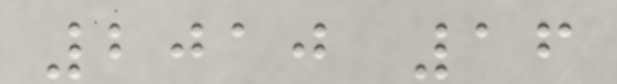2010 16
